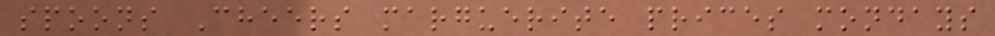spoons Cheers marguerite prices mondays
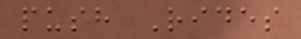push Rides
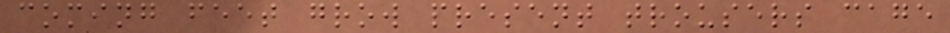coming feet grow present trousers cage
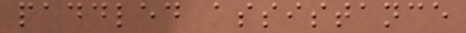paddled assistance
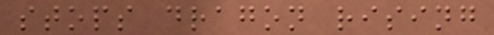stops dragon rising
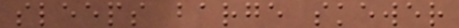sleeps barge skewer
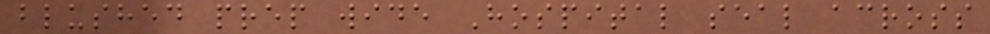blushed prep wide Hospital seal across
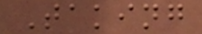Taking
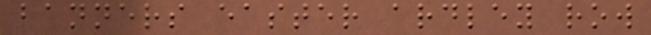banners easter ardley row
